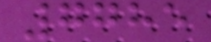7785
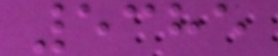5385
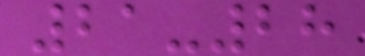21-28
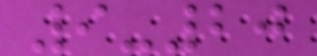9-20
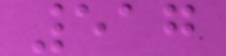517
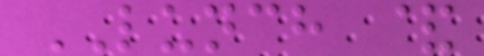LUNCH &
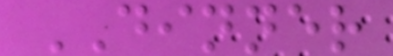DINNER
